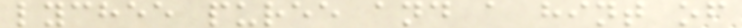lychee puree and a hint of
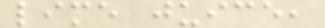lime juice,
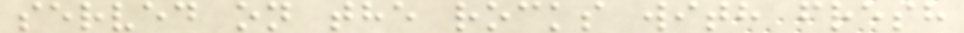served on the rocks with fresh
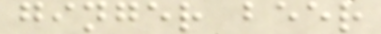ginger beer
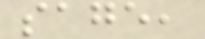sage,
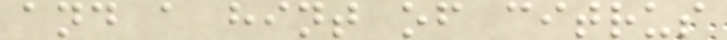and a hint of citrus
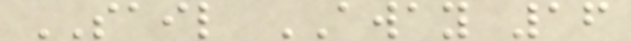SAIL AWAY 16
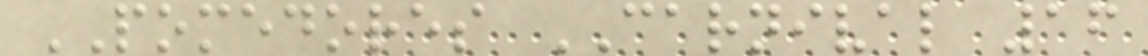POMEDORES CARNIVAL 16
